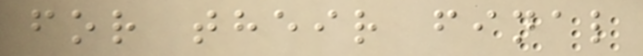for their final
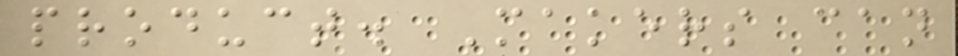product. Makers can
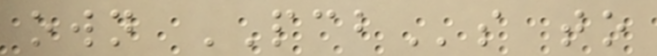own PCBs to
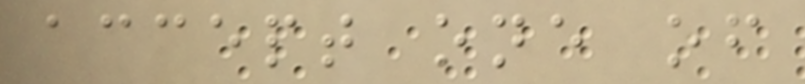accept one of
